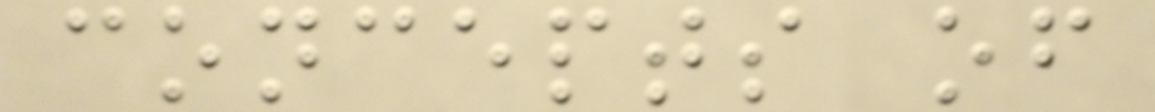concepts of
